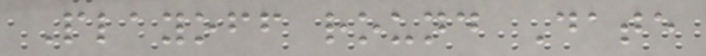Playoff round Date
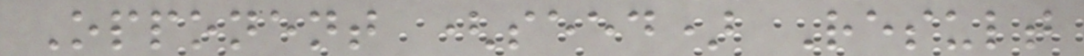Opponent (seed) Result
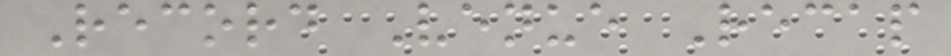Record Venue Recap
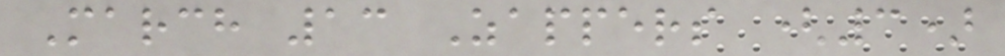March 13 Zappers (3)
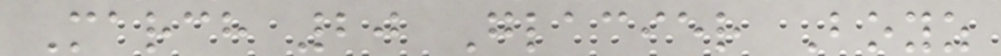March 20 Glacier Boyz
